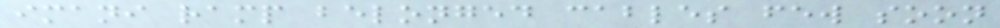imani ramp belonged cables few soon
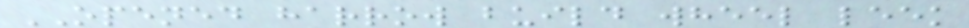OPENED harrow build wheel leek
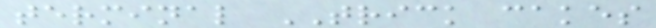terminal TRICK cakes
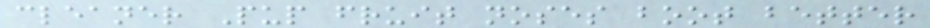cleaner Pup fruit noses boot better
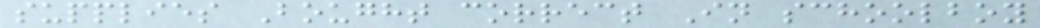supplies Bought correct In schoolboy
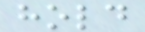hold
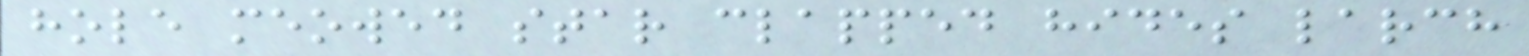hole meowed star clapped hides larch
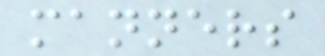manners
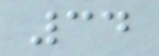34
